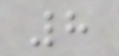8
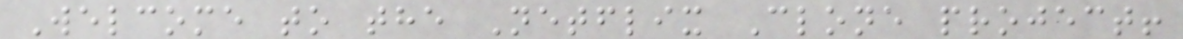Welcome to the Netflix Clone project!
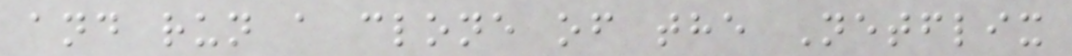and run a clone of the Netflix
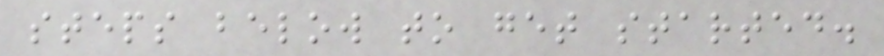steps below to get started.
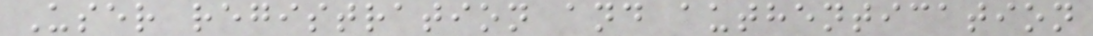User registration and authentication
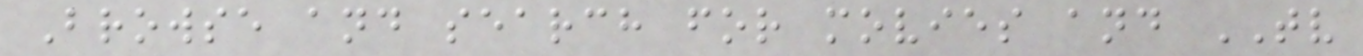Browse and search for movies and TV
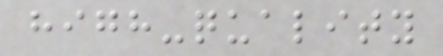high-quality
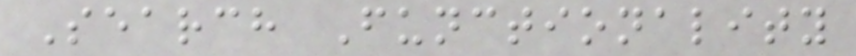Search Functionality
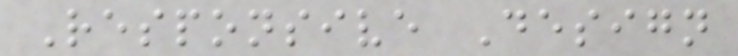Responsive Design
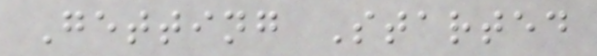Getting Started
